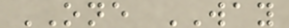ONE WAY
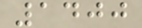1400
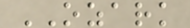OZARK
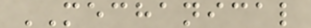MECHANICAL
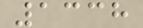1338
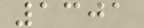1301
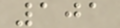101
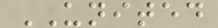UNITED
